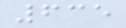635
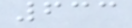633
